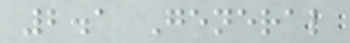2.1 General
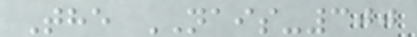The NAIS-300
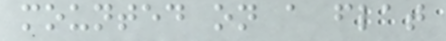mounted on a flat
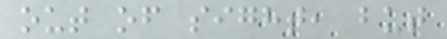out of sight, but
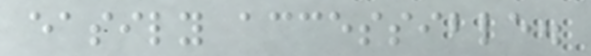easily accessible.
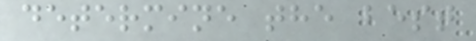determine the best
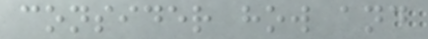consider how and
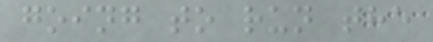going to run the
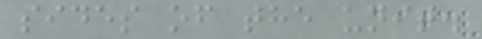sides of the unit.
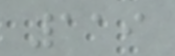119
